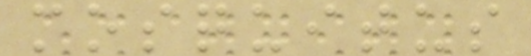mosquitus
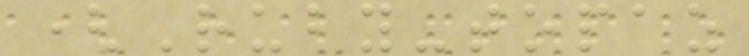(Ruby-topaz
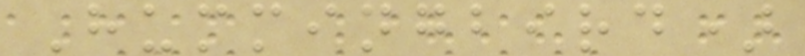Hummingbird)
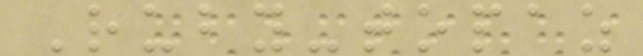Ruby-topaz
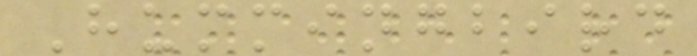Hummingbird
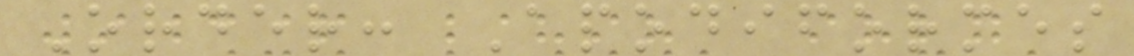Order: Apodiformes
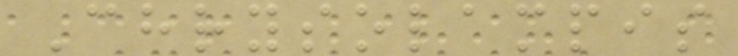Chrysolampis
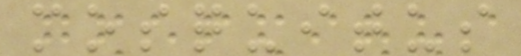mosquitus
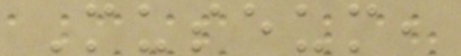Museum,
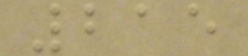215
